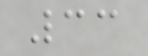33
